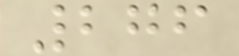276
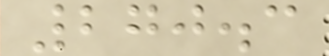270.3
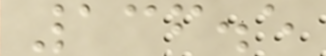136.5
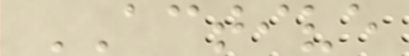ACTIVE
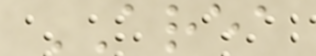AREA
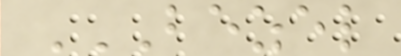BEZEL
